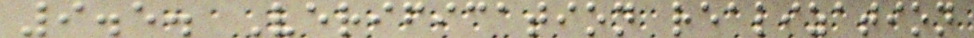9.5. Verification realization
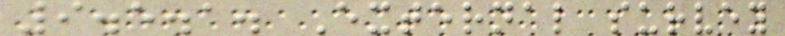9.5.1. External survey
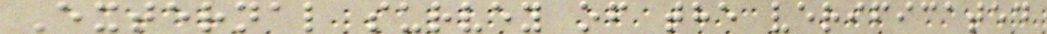External survey of the verificated
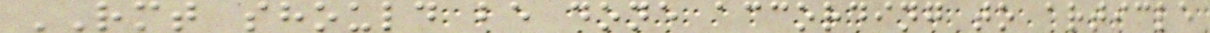RMT should be done according to article
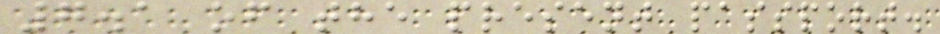7.1 of the present passport.
